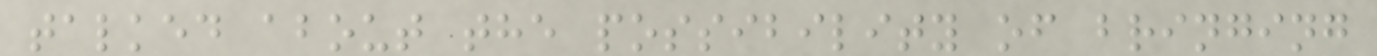talked about the possibility of bringing
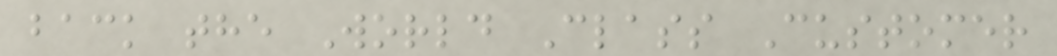back the World Class Customer
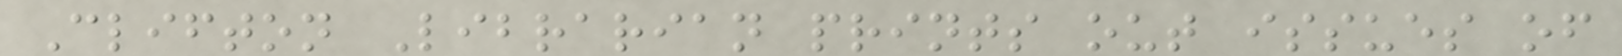Clifton Librarian prints out issues of
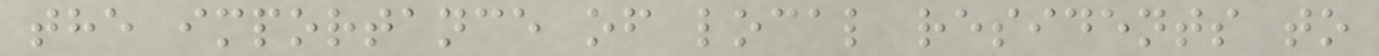the importance of local residents to
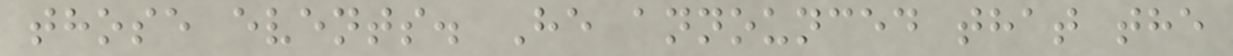those events. He announced that the
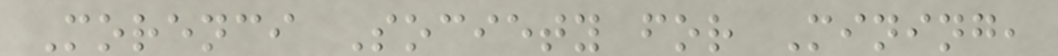Morenci Society for Mining,
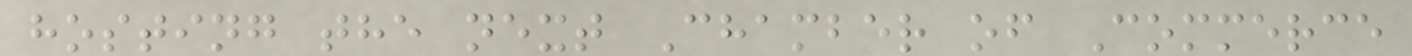hosting the next Chamber of Commerce
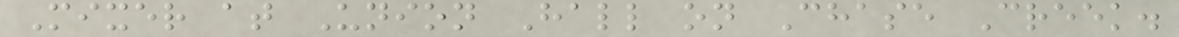Mixer at Union Hall on Chase Creek.
